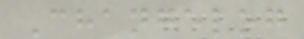Changelog
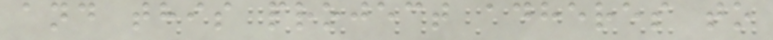and this project adheres to
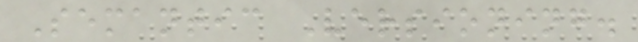Semantic Versioning.
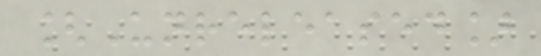[Unreleased]
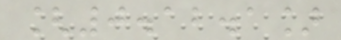[0.12.1]
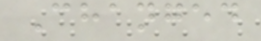Changed
